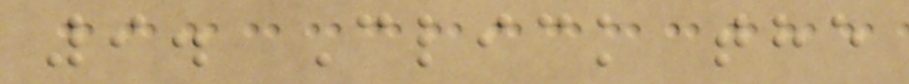9. Click the
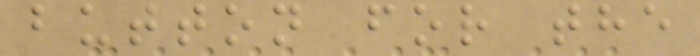button for the
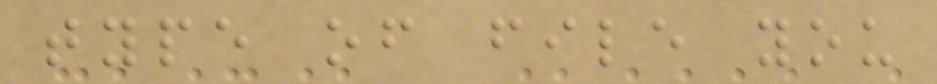type of file you
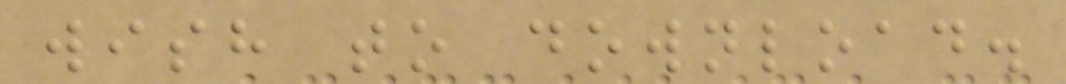wish to download.
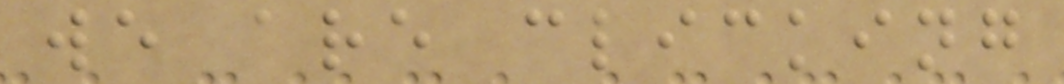we are clicking
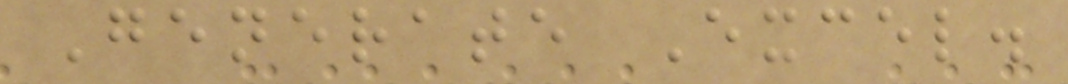Generate Excel.
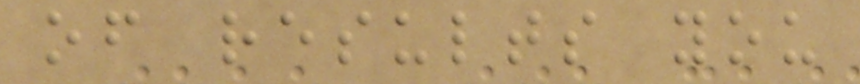of results you
